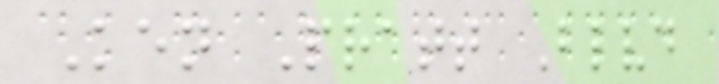Ken Pratt Blvd
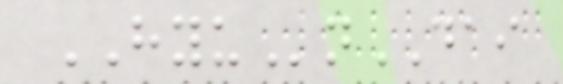HYUnDAI
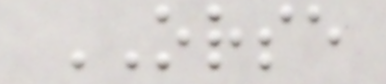ORSE
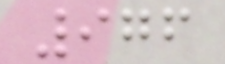976
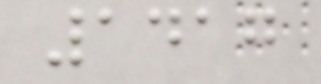1417
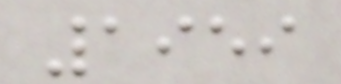1959
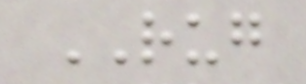RUG
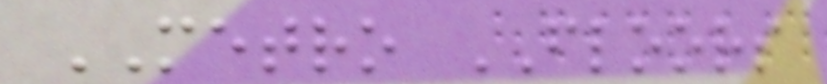METRO FLOORS
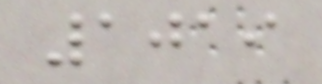1019
